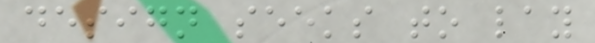design seeks to lay
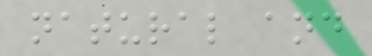natural and
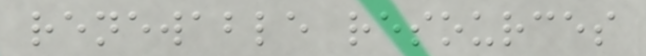renewable resources
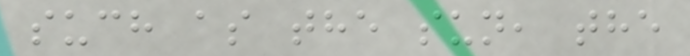such as the sun, the
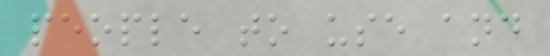people to use and
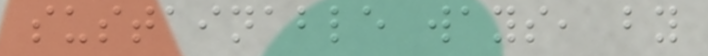sustainable ways, by
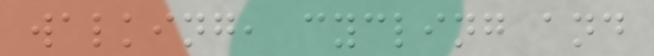walking, cycling and
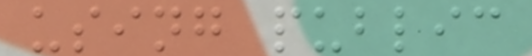using public
